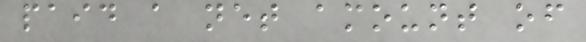paid a net amount of
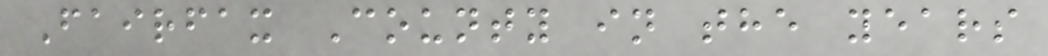Fairfax County in the years
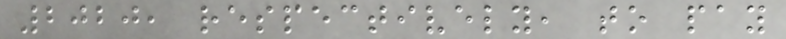2020, respectively, to pay
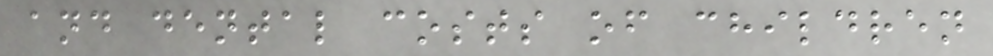and dental costs of children
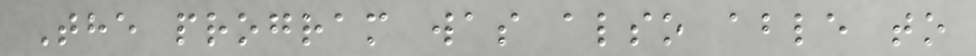The program was also able to
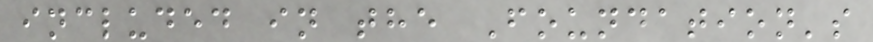included in the Foundation's
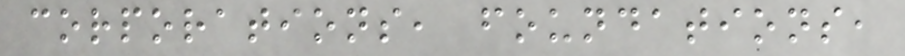corporations, foundations,
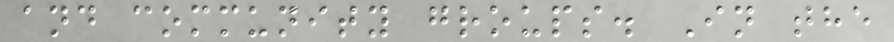and community groups. In the
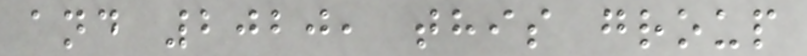and 2020, this group
